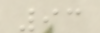93
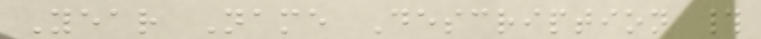Year Name Description #
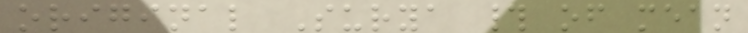original Surya # of mean
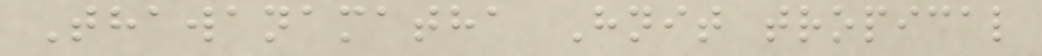Thawanamatha Hnit tropical
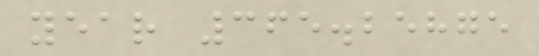year 365.25875
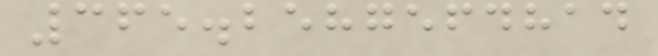365.2587564814
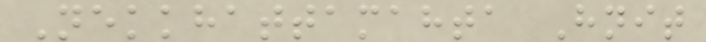Nekkhattamahta Hnit
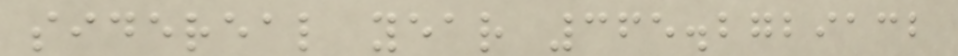sidereal year 365.2729132
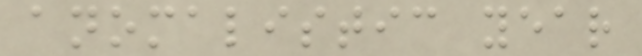anomalistic year
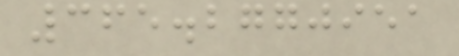365.2770951
